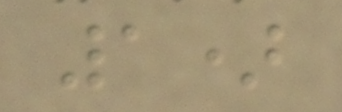1)
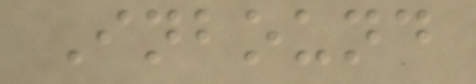Inbound
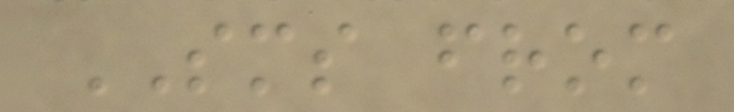SMS from
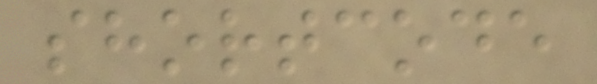shortcode
